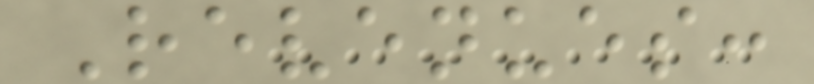Revenues:
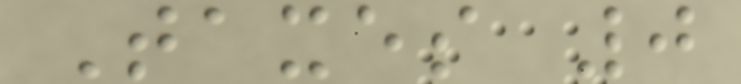Taxes 0
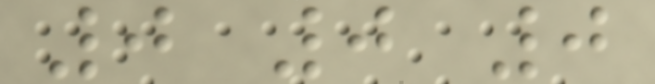0 0 0
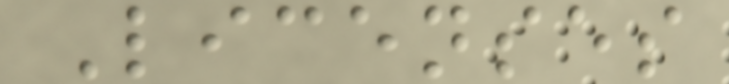Licenses
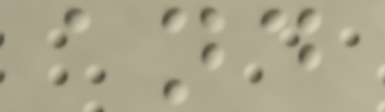and
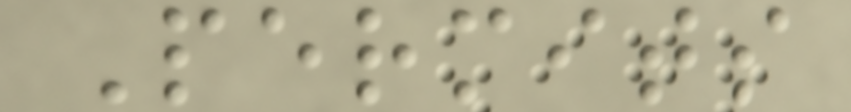Permits
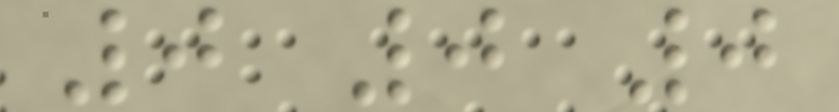0 0 0
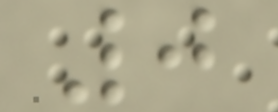0
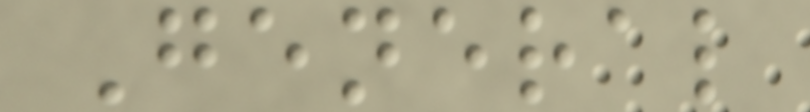General
